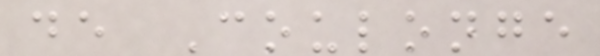de Coulonge
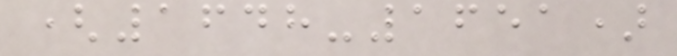(1648-1651)
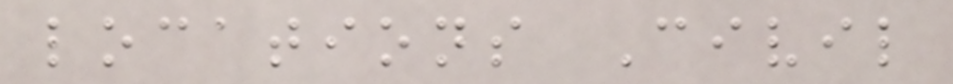locations Civil
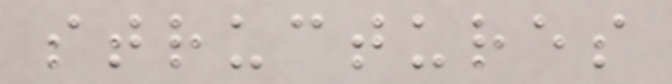structures
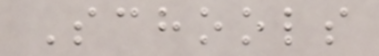Schools
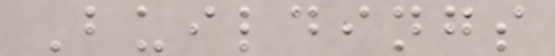Buildings
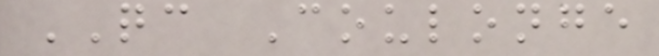QC Coulonge
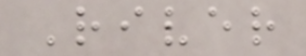River
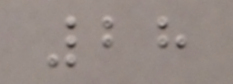28
